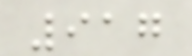917
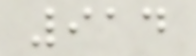914
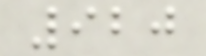920
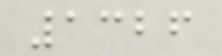1326
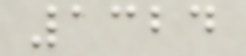1324
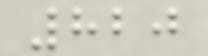820
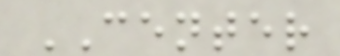CENTER
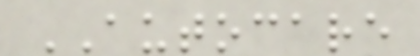AUTOCARE
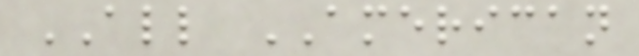ALL AMERICAN
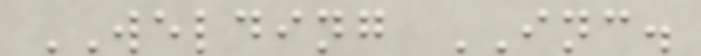WELDING INC.
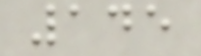145
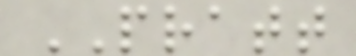PRATT
